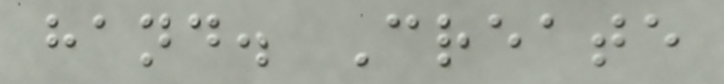hand. Create
